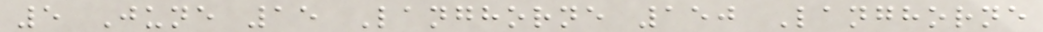5 June 15 Langhorne 150 Langhorne
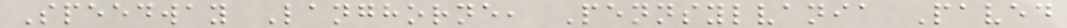Speedway Langhorne, Pennsylvania Paved
